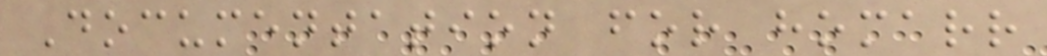Documentation for homarr
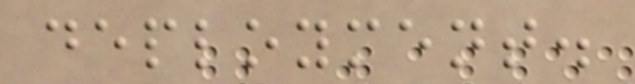deployment.
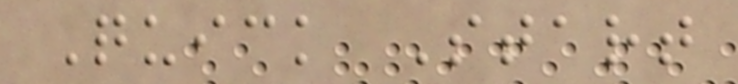Quick Start
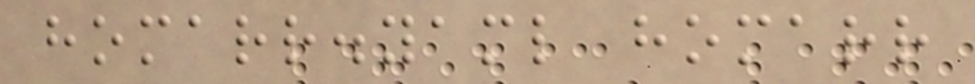homarr.yaml homarr
